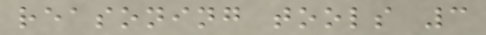reasoning tools 3
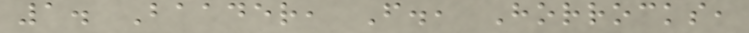1. Baader, F., Horrocks,
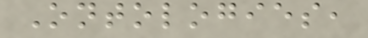Ontologies,
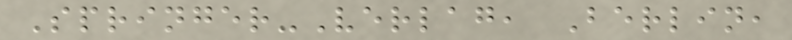Springer-Verlag, Berlin,
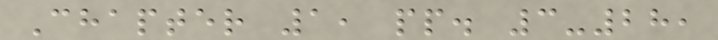Chapter 1, pp. 3-28,
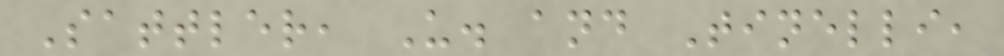Sattler, U. and Tinelli,
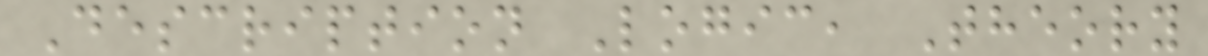Description Logic, Theory
